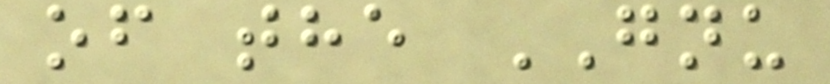of the GNU
